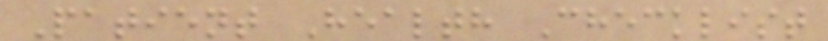Patient Health Checklist
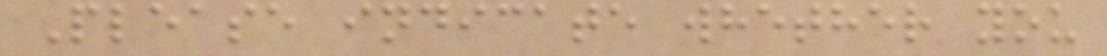Please indicate whether you
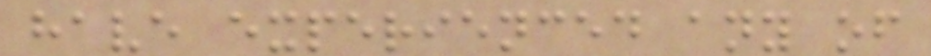have experienced any of
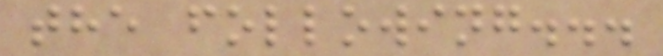the following...
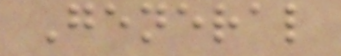General
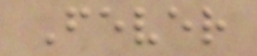Fever
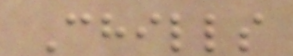Chills
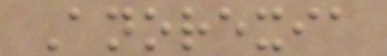Anorexia
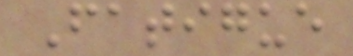Fatigue
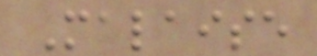Malaise
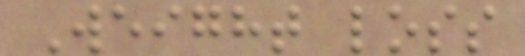Weight loss
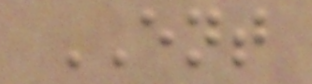ENT
